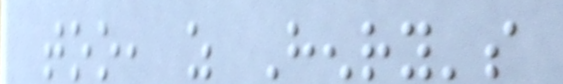too, as Henry's
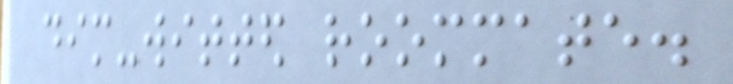dim-witted roommate.
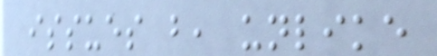issues but, unlike
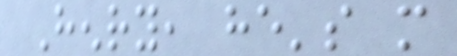Henry, he's more
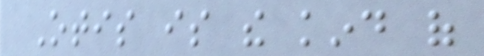Otis is the kind of
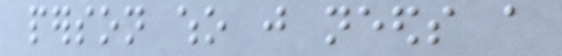person who just needs a
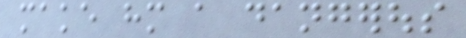make him a dangerous
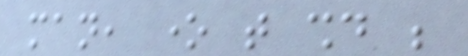man, one that should be
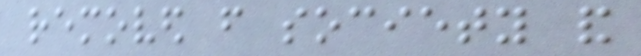removed from society and
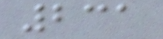231
